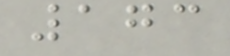173
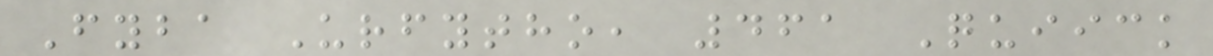Fyba Urfytho, 461 Quiick
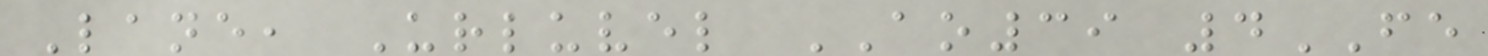Lane, Urluvel AO39 4FE
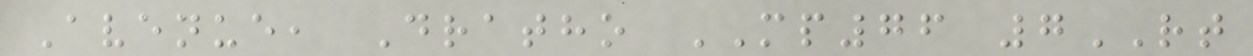Avenue, Dratho MP76 7RT
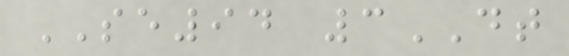SE94 3DT
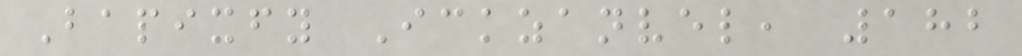Bapixfy Ickzanvel, 182
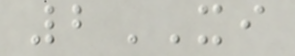2XI
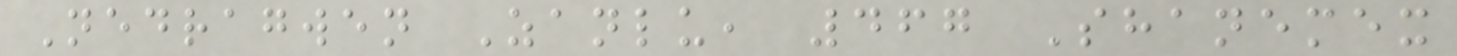Nedragwen Zanlu, 467 Shanemex
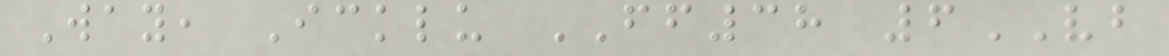Way, Icklu FF38 6VB
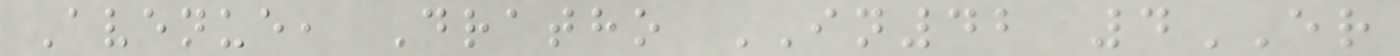Avenue, Dratho IN42 4ER
